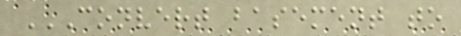CONVERT BASEMENT TO
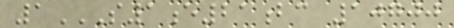1S1E21BC 10700
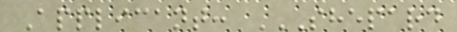Applicant: SHEPARD
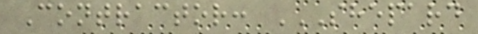Contractor: SHEPARD
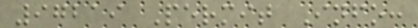97219 Permit Info:
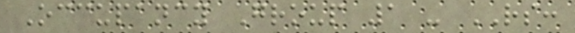Occupancy Group 1 - RS:
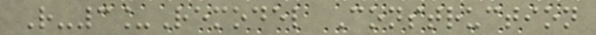R-3_Remodel Construction
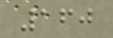160
